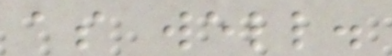as well.
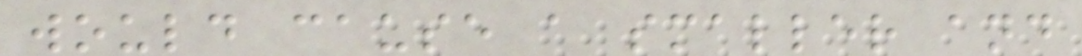would cause a smaller and
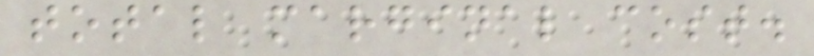total marginal cost.
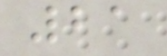21
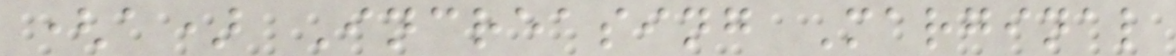(a) Increasing Marginal
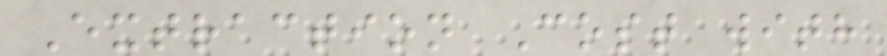Extraction Cost with
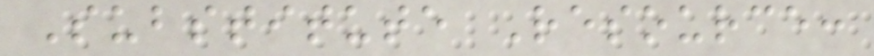Substitute Resource:
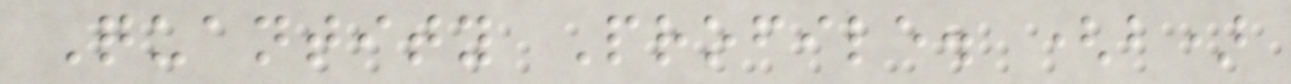Quantity Profile. (b)
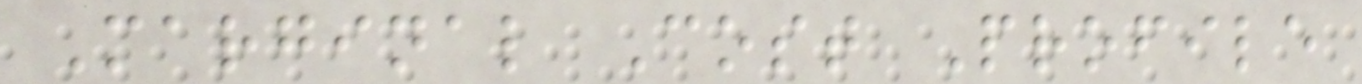Marginal Cost Profile
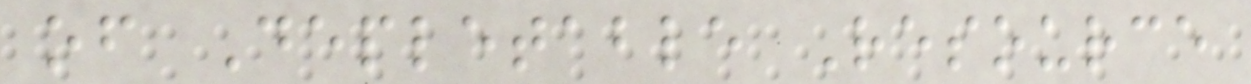of Depletable Resource
